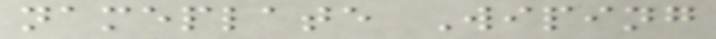nameplate Wiping
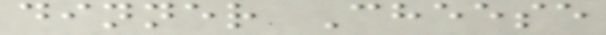dinner Cheese
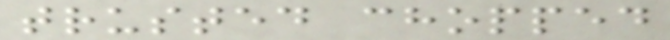trusted chopped
